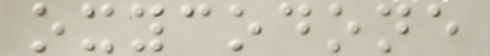oxycodone
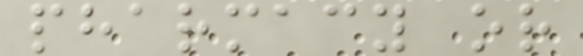pharmacy or
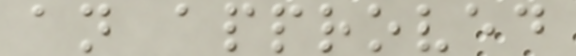an approved
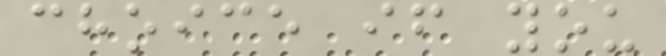choice if you
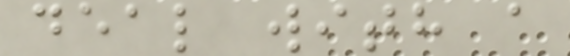deal with a
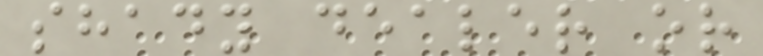shady dealer or
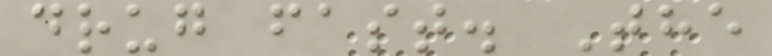drug fast. The
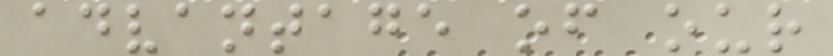advantage of our
